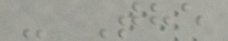- The
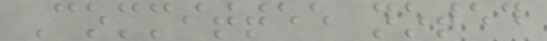Committee noted
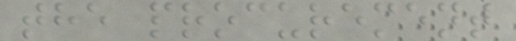the procurement
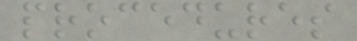procedures
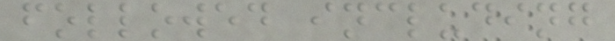followed including
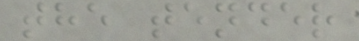the tender
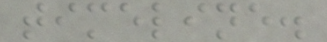timeline.
